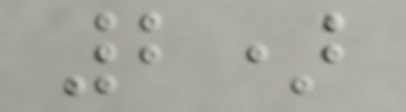2)
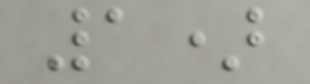1)
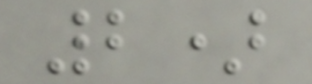2)
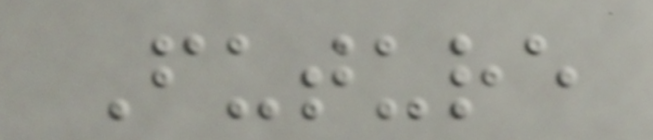Future
